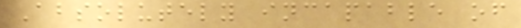Absolutely incapable of
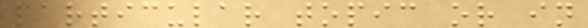particular topic or in
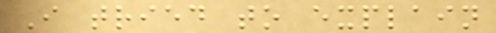I tried to explain
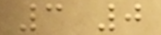3 0
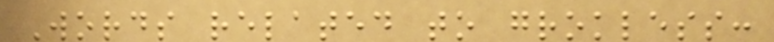Words related to grokless:
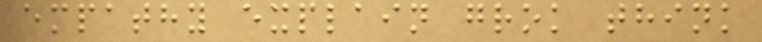empathy explain grok think
